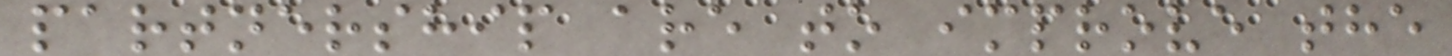partnership are to improve the
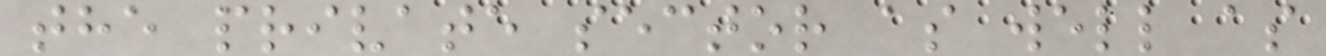the private sector as well as
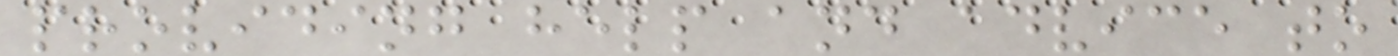providing help and advice to
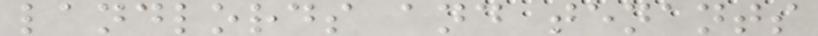landlords and tenants
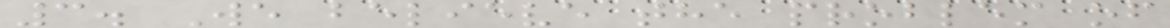3. We believe the problem of
